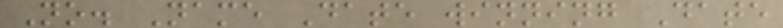No. Name Date winning Date
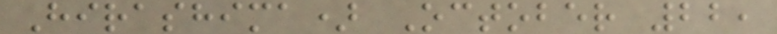Hirashima) October 22,
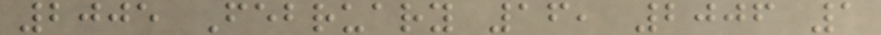2005 February 16, 2006 1
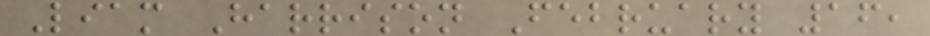Liam Harrison February 16,
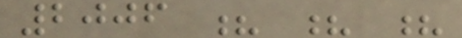2006 ? ? ?
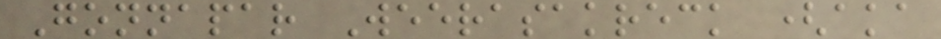Gonnapar Weerasakreck (aka
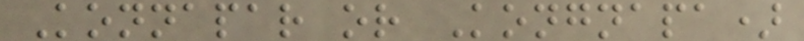Konnapar or Kongnapa)
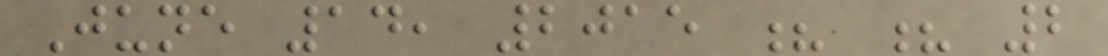June 14, 2015 ? ? 2
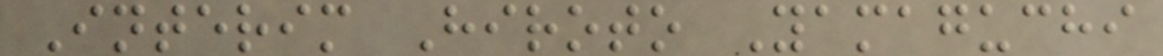Interim Hiroto Yamaguchi
